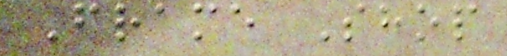Frame Shop
